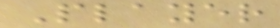Player
